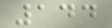144
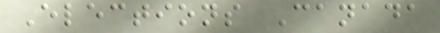Elections Canada
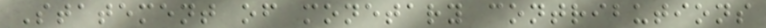Statement of monetary contributions
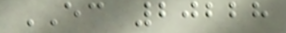EC 20228
